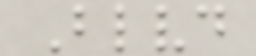Blvd
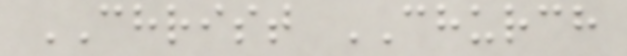CHRIST CHURCH
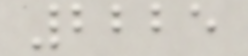2225
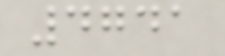4741
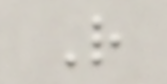R
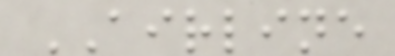AIRLINE
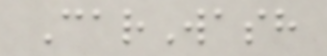CarWash
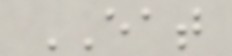EAT
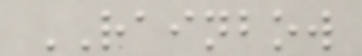RAINBOW
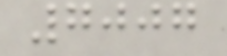7007
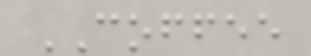COFFEE
